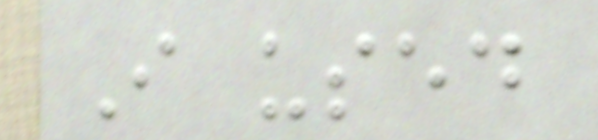I used
